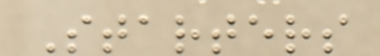Starters
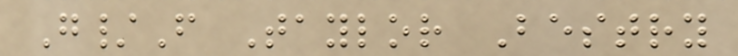G/F Taylor Bestry
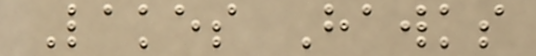Lakes Hawks
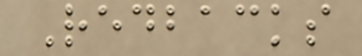Redbacks
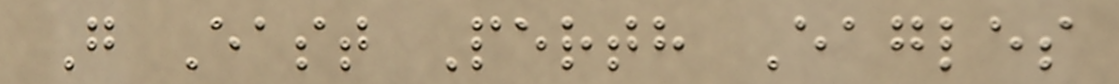G East Perth Eagles
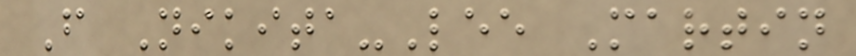F Nikita-Lee Martin
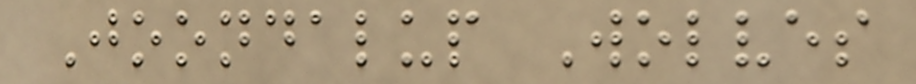Joondalup Wolves
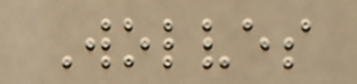Wolves
